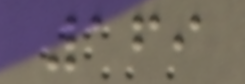169
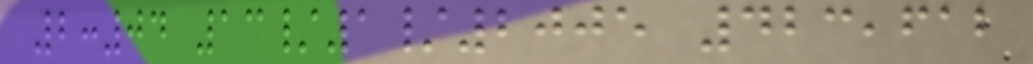2:04 13/1/2005 423,612
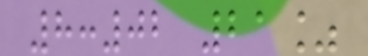8:02 21%
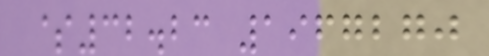$32.23 1967270
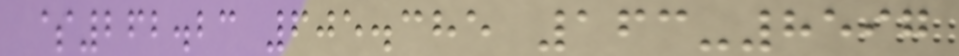$262.23 605.385 163-8597
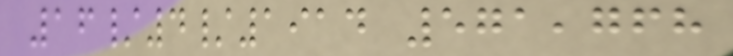16/4/1914 571,768
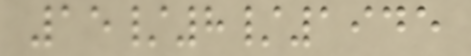15/8/1945
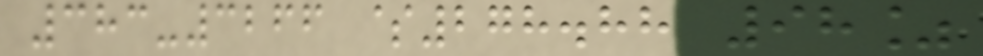383-3266 $278.88 98%
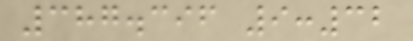387.396 9:32
